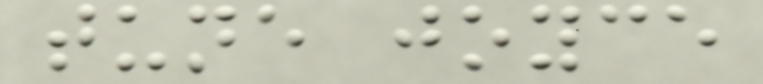tune joyce
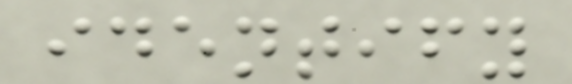identify
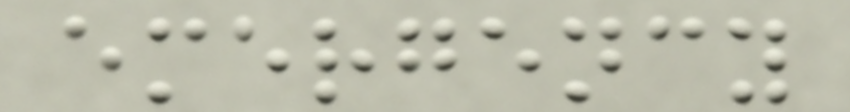emergency
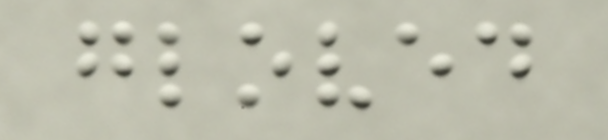gloved
